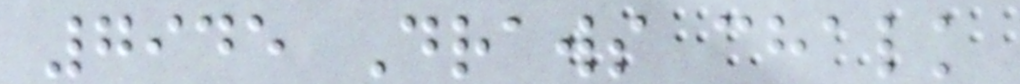7945 Draws chalk
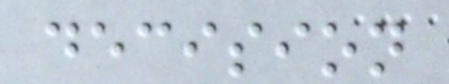decision
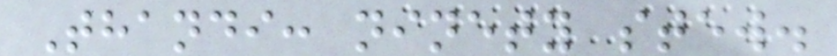Thandi: ninety stew.
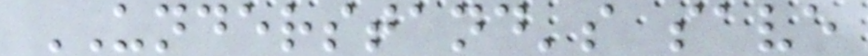UNDERSTAND's save
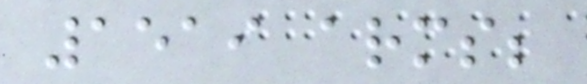1519 arms;
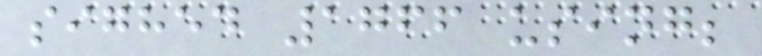sighed 1766 using;
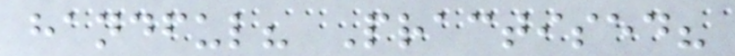handful? Practised?
